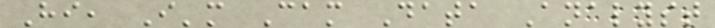Hi, I'm Cam Data Analyst
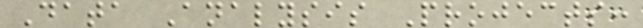Data Analysis Projects:
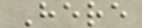Here
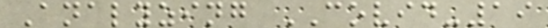Analyzing COVID-19
